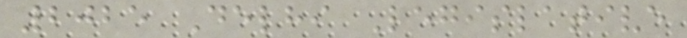2025 Delhi Legislative
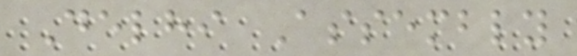Delhi Assembly
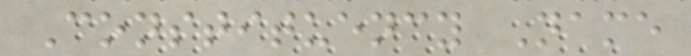Constituency Name
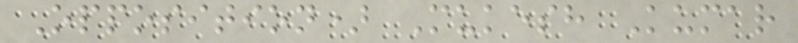Opposition) Mukesh Kumar
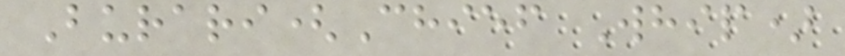Burari(Chief Whip)
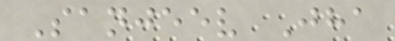Sanjeev Jha
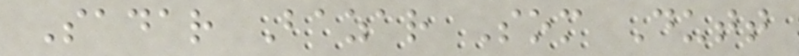Sadar Bazar Som Dutt
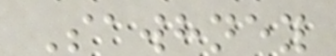Sawhney
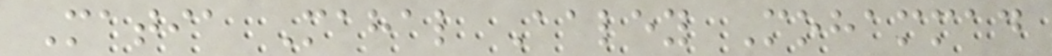Matia Mahal Aaley Mohammad
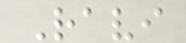Ravi
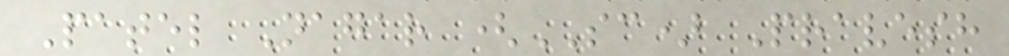Patel Nagar (SC) Pravesh
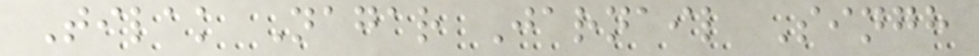Tilak Nagar Jarnail Singh
